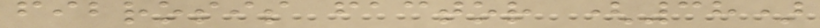fibrosis factor (38)
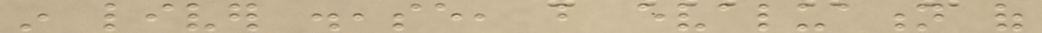in liver disease, but evaluation of
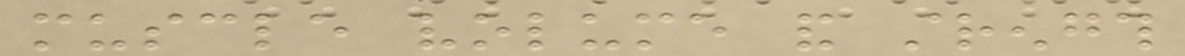muscle volume and strength
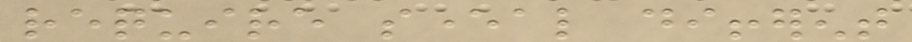require several different
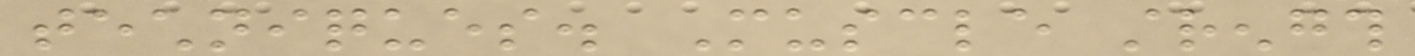techniques. Muscle strength
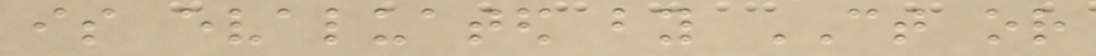is evaluated by CT or
